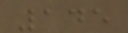145
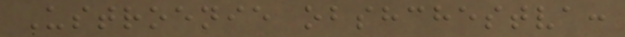Ustroenie obshchestva:
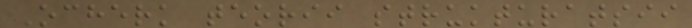Ocherk teorii strukturatsii
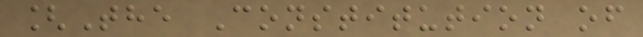[The Constitution of
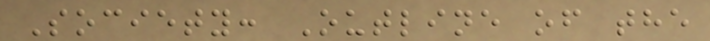Society: Outline of the
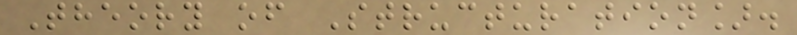Theory of Structuration].
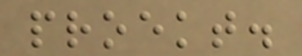proekt.
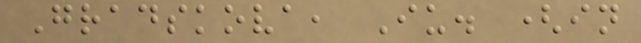Gradskova, Iu. (in
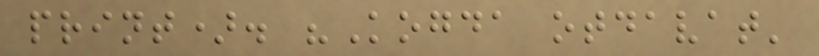print). "Kogda otdavat'
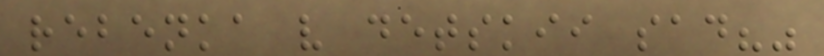rebenka v detskii sad?"
